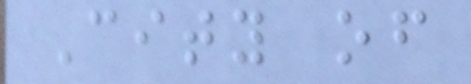City of
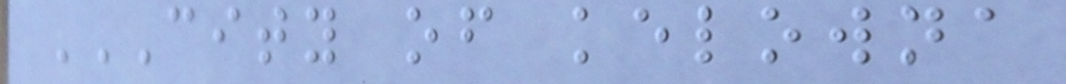CITY OF KELOWNA
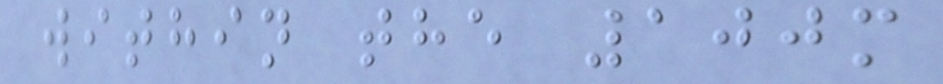within the 100m
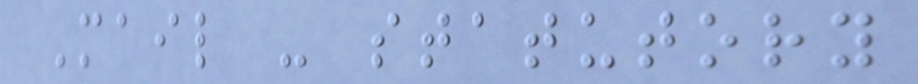Mail - statutory
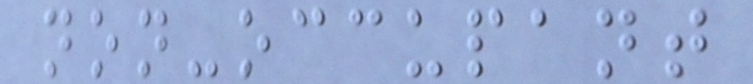non-occupant
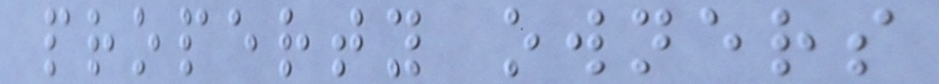property owners
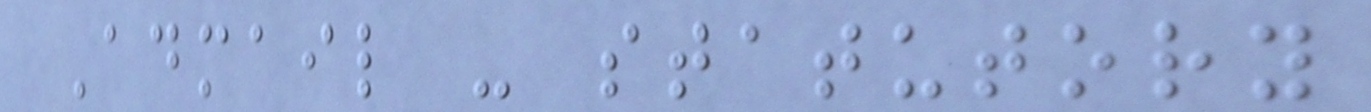Admail - statutory
